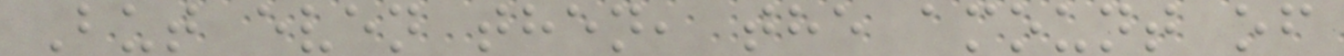But even then, the amount of
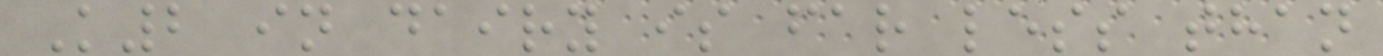K2 in dairy is far less than
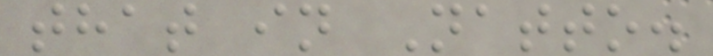that in Natto.
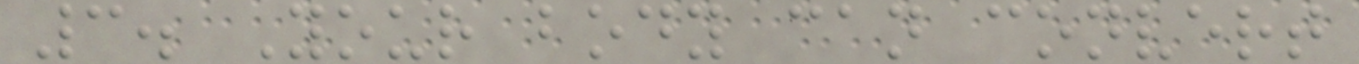3. Your body can convert
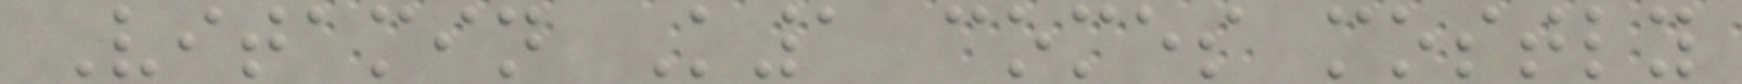Vitamin K1 comes mostly
